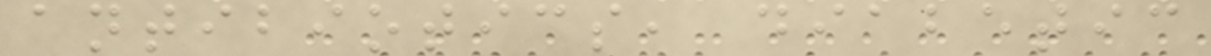antibiotics, diabetic
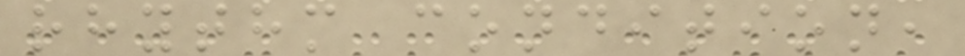rhythm condition,
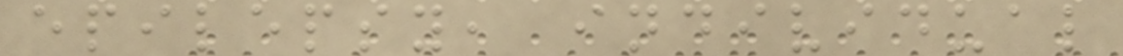epilepsy, individual
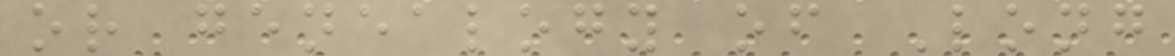or genealogy of Long
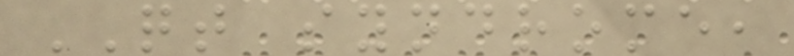QT syndrome,
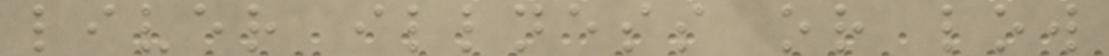liver illness or low
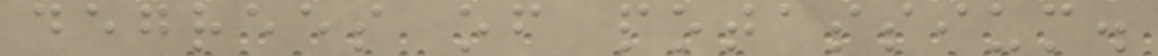degrees of potassium.
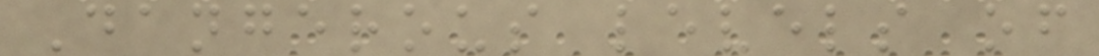Dangerous levels of
